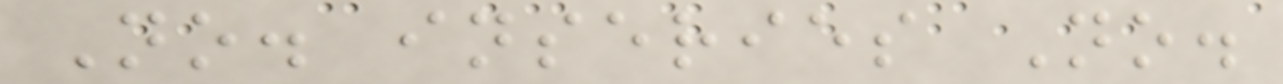No. inseries No.
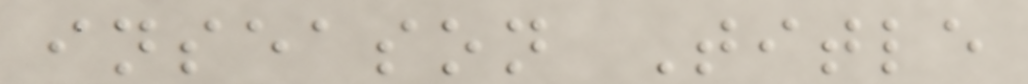inseason Title
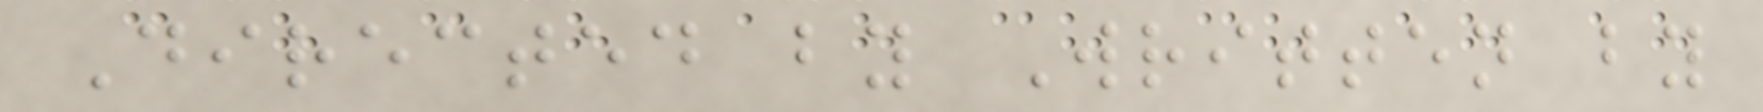Directed by Written by
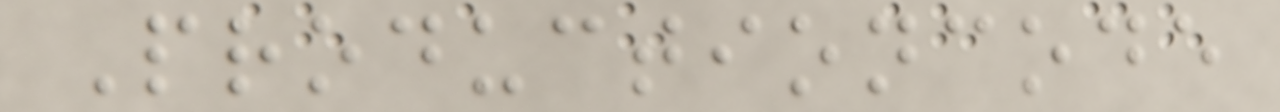Productioncode
